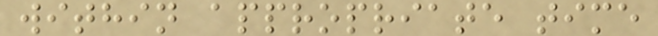within appropriate time
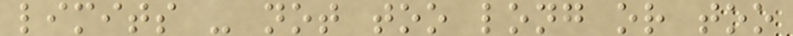limits - not too long or too
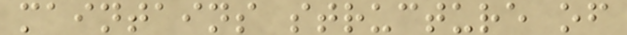maintains structure of
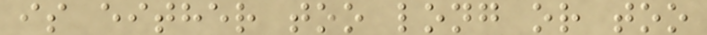is either too long or too
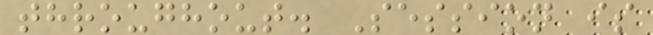throughout. Session is
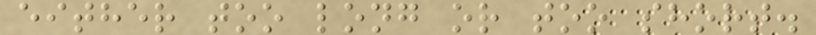either too long or too short.
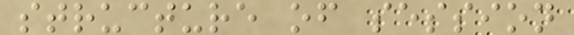structure of session
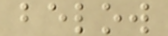below
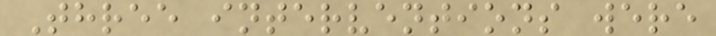Three interventions were
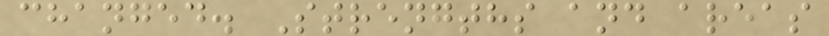changed. Strengths and areas
